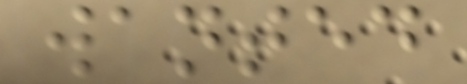wanted
